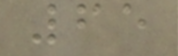65
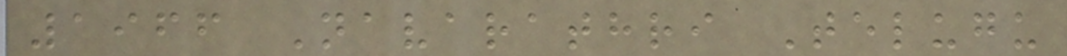1966 Navarathri Telugu
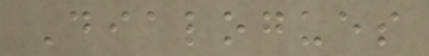Dialogues
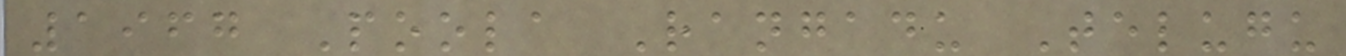1967 Poola Rangadu Telugu
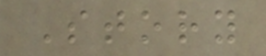Story
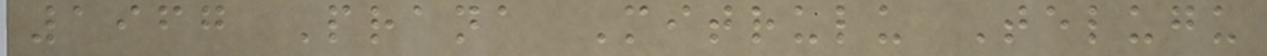1967 Prana Mitrulu Telugu
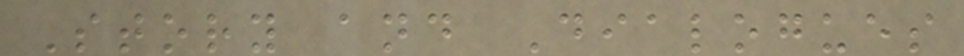Story and Dialogues
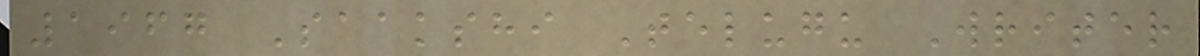1967 Saakshi Telugu Writer
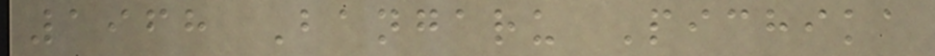1968 Bangaru Pichika
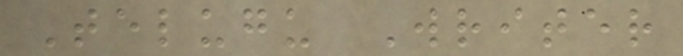Telugu Writer
